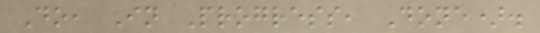Do, In Progress, Done).
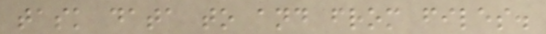task data to and from files.
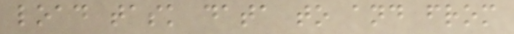load task data to and from
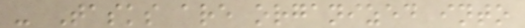- Tasks are organized into
